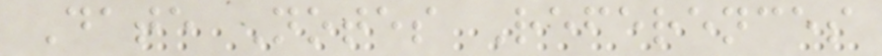Date Notes References
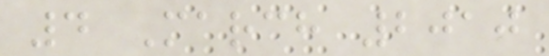4 March 2010
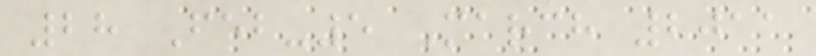28 Feb-5 March 2011
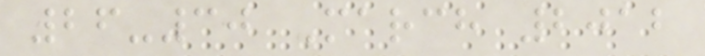26-30 March 2012
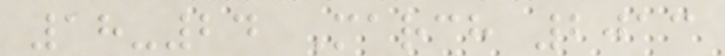18-24 March 2013
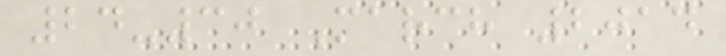24-30 March 2014
